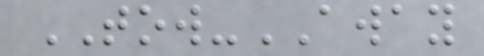TOW-AWAY
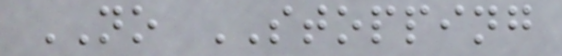NO STOPPING
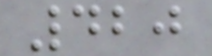420
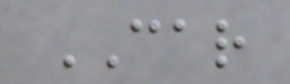CAR
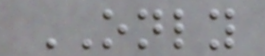ONLY
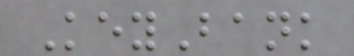KeyBank
